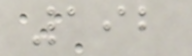192
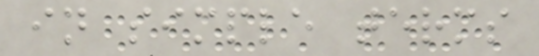in simple terms
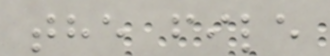the file
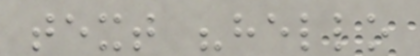text "hello
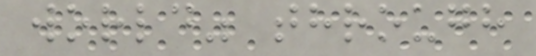world" through
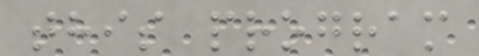this program
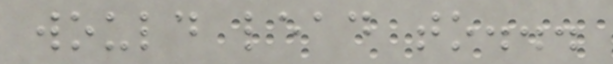would lead to...
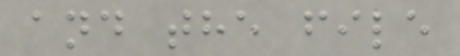and the file
